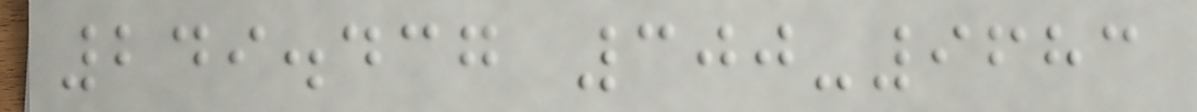249.437 300-9683
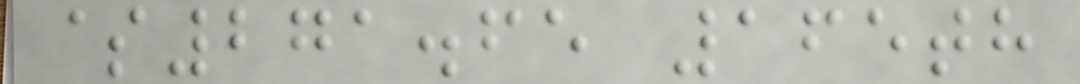$271.65 165th
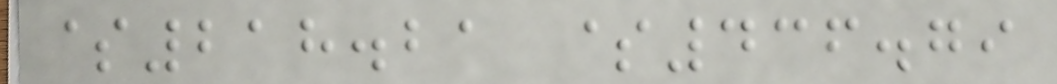$218.21 $436.79
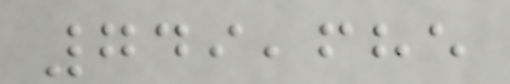749,685
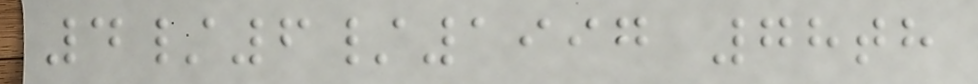4/6/1997 78th
